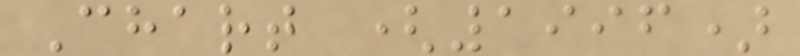Chart (1996)
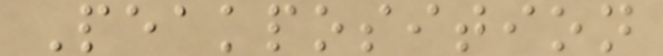Peakposition
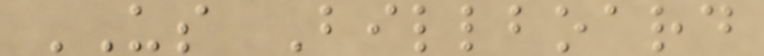US Billboard
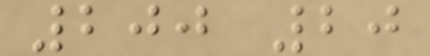200 20
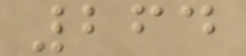264
